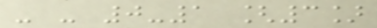- - 0-1 [3]
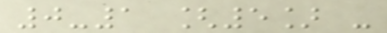0-1 [5] -
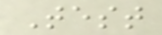Test
